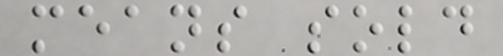means sold
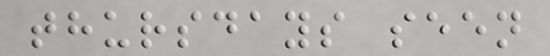thursdays seen
